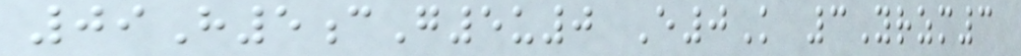09H5cG5u0 E0K 3Yrzm3
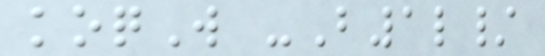koqW -B1l/
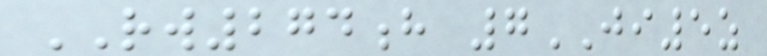RW274h 7JI5z
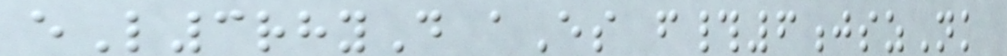eL3rhyD aEs f#6jszNk
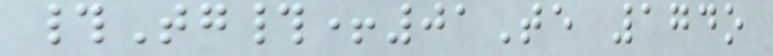#Tg#+01Te 174o
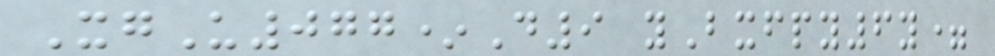XgU077*D9 yBxfpy6y=
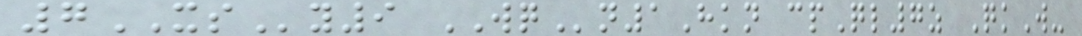7XSy9 WQn1Hkn cpQl7z QkW-
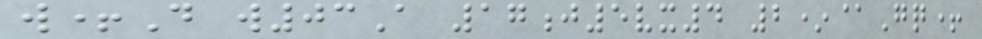w+D w03A 17j5vx4 2*@Gq+
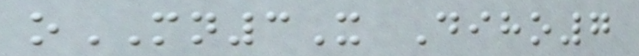oMN3X Diho7
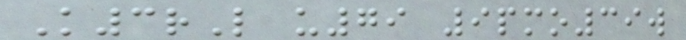K3rL u79 9pmo39w
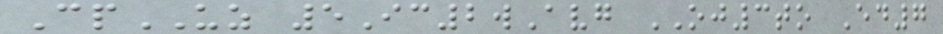CpUZ 5Ic2wAvg OJ3to Ed7
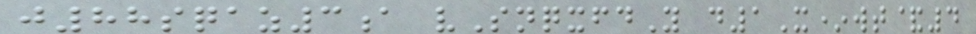j88sqaz3a vSnqxfdY d1X*wt&4
